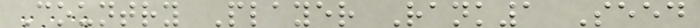Country Player Rank1 Seed
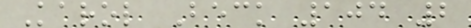Karol Beck 104 2
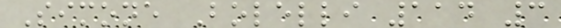Simone Bolelli 114 3
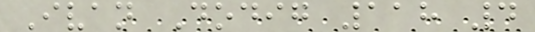Ivan Dodig 118 4
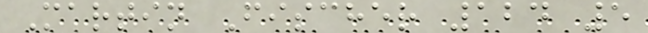Martin Fischer 124 5
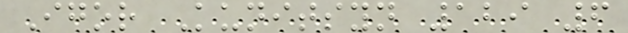Igor Kunitsyn 129 6
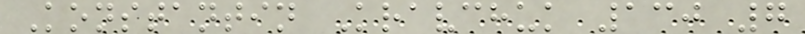Konstantin Kravchuk 130 7
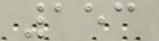153
